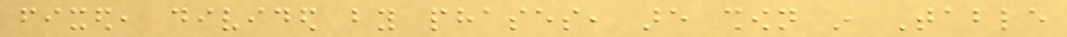fixed, divided by phases, are shown in Table
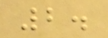2.
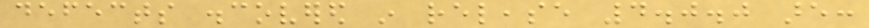defects discovered in release 4.0.0 are:
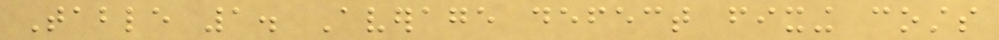Table 1. Average defect fixing costs
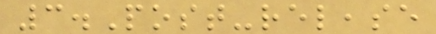3.Post-release
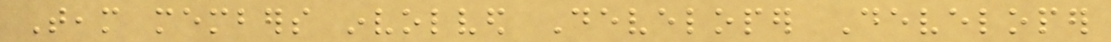Team members involved Developer Developer
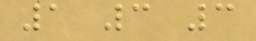1 3 3
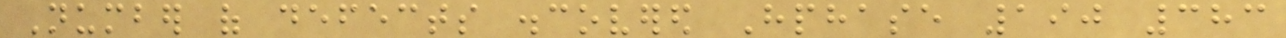Number of defects discovered Hphase 190 383
